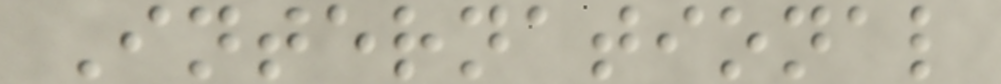International
